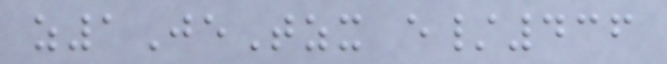z1JeTzx e/436
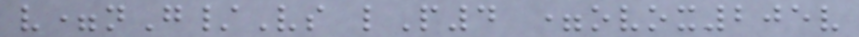v=nG/Vs lP4 =ovox205v
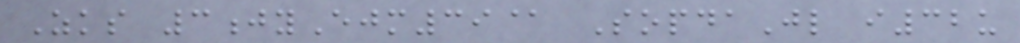Zks 3jyEjm39@ SopdaJl i32u
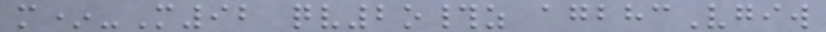m*-M92 qv2o#z agbhcVgiw
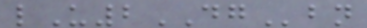lU2DGbn
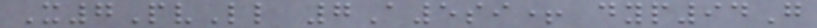X7PvLl 7A5si+ dyp94G
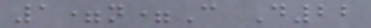1=n=C D22
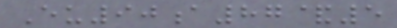Eu90a87&5
